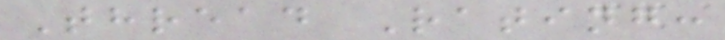Thread Rating:
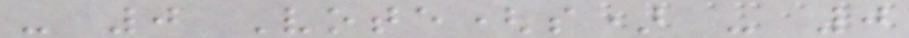- 0 Vote(s) - 0
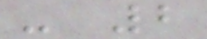- 2
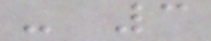- 3
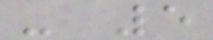- 5
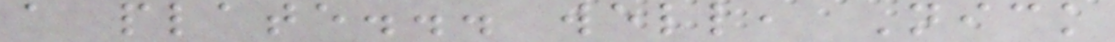a plate... well, Nick
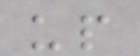up
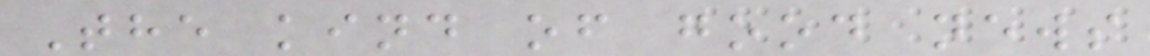The kind of good news
